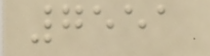7551
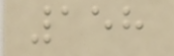158
